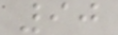90
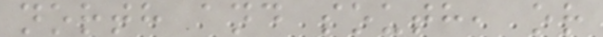north and south, or
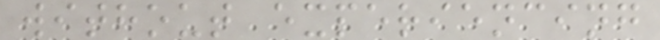without experiencing
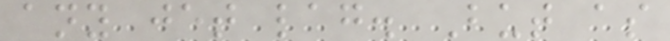any jet lag. But as
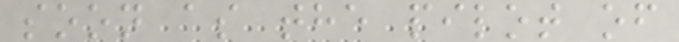soon as the pilot of
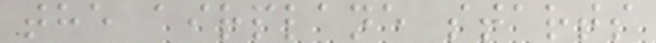the airplane starts
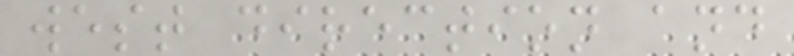west direction and
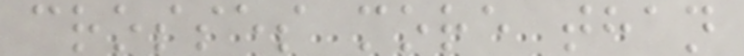crosses more than
